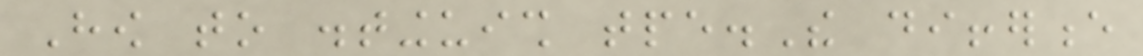How to distinguish tpe.The difference
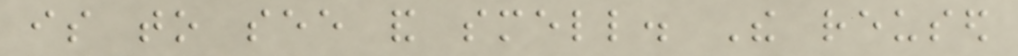is to see and smell. The reused
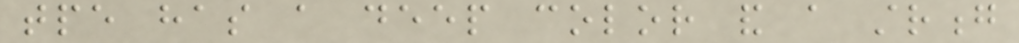tpe has a deep color and a strong
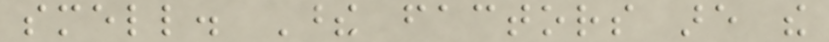smell. These factors are the
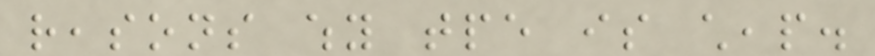reasons why tpe is cheap.
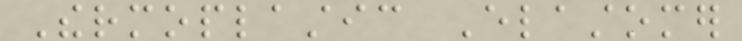Thermoplastic Elastomer
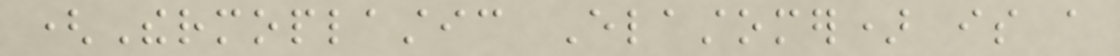(Thermoplastic Elastomer) is a
